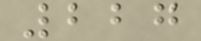227
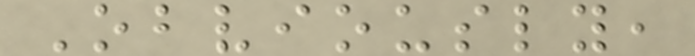Obviously,
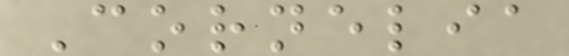Cornelia
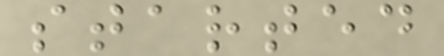started
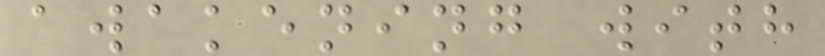awakening with
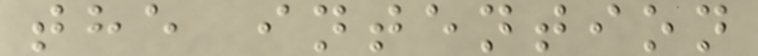the intention
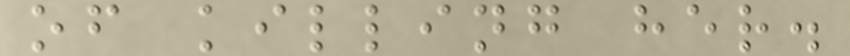of killing her.
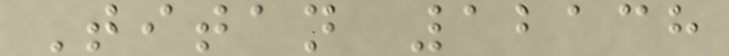Titan 12138
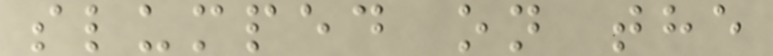slumped on the
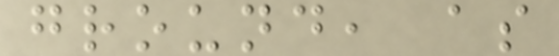ground, as
